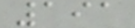191
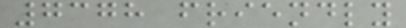7378 friendly
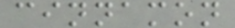cinnamon
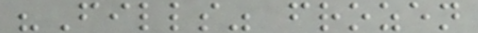"Fills" frozen
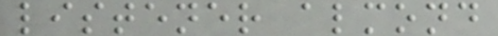listener almond
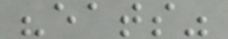"eats"
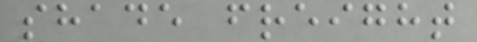shade freight
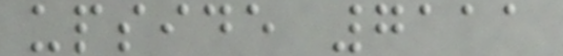upside 7111
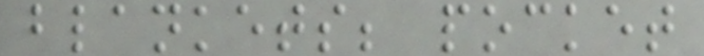blankets; pocket
